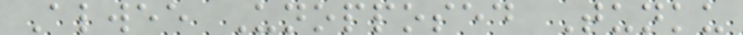Alwee Unopposed Tunku
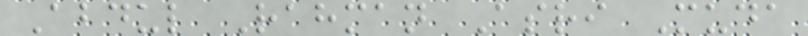Abdul Rahman Asri Muda
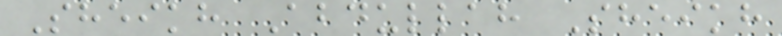Sheikh Abdullah Sheikh
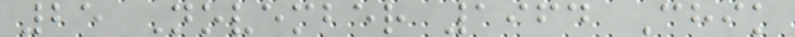25 November 1964 Chik
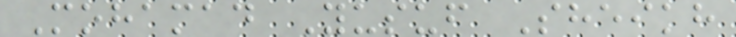Mohamad Yusuf Sheikh
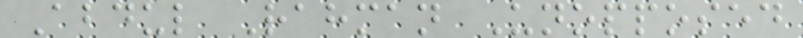Abdul Rahman Unopposed
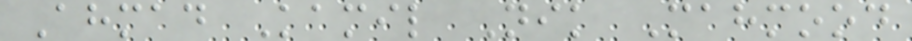Ahmad Kamil Nik Mahmood
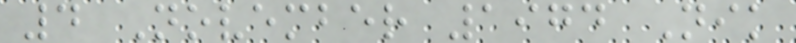4 November 1974 Nik
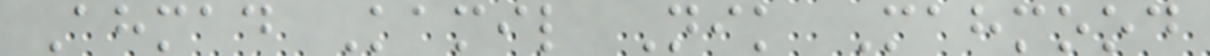Ahmad Kamil Nik Mahmood
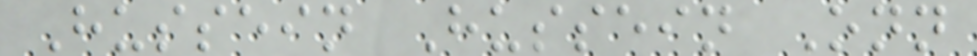Hussein Hussein Onn
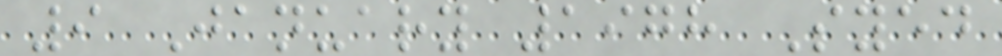9 January 1978 Syed
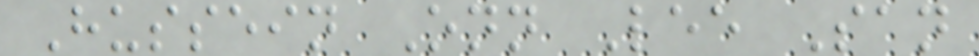Hussein Onn Lee San
